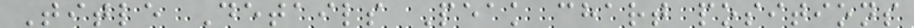Title Details Peak chart positions
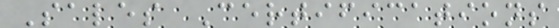Sales Certifications
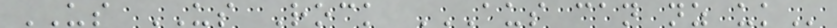US US Rock AUS CAN NZ UK
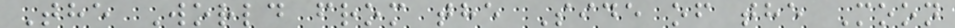The World from the Side of the Moon
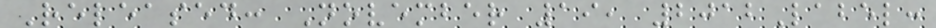Released: November 19, 2012Label:
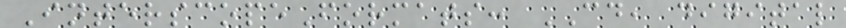InterscopeFormats: CD, digital
